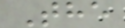The
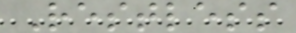Restless
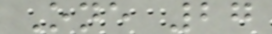One 27
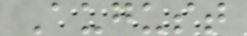August
